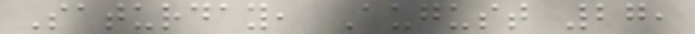Saturday, August 27,
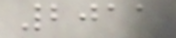2011
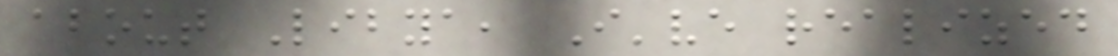about Libya, I've realized
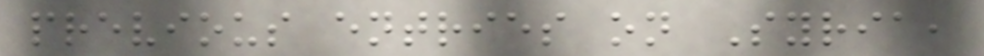previous entries on Syria,
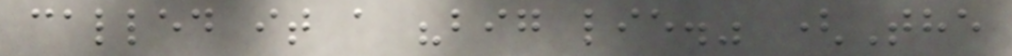called it a "big lie." (The
